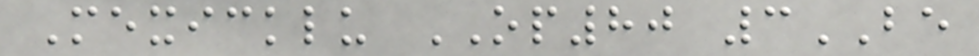Mexicklu OP80 3BE
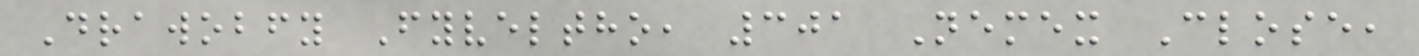Drawobfy Fyveltho, 301 Nemex Close,
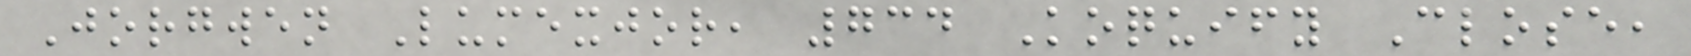Jorgwen Lumexjor, 734 Koquify Close,
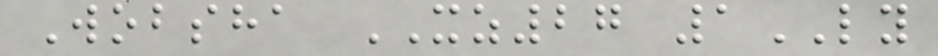Wobsha XZ27 1LY
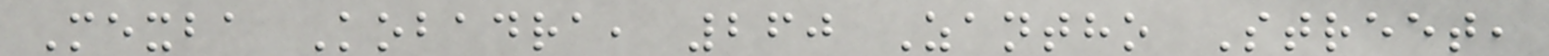Mexba Kobadra, 260 Zantho Street,
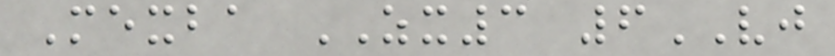Mexba ZX3 6VJ
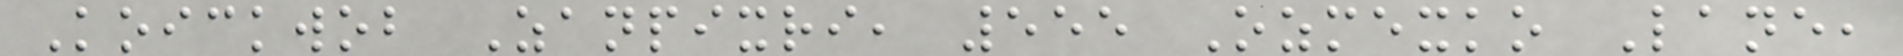Koickwob Zanpixri, 555 Ozmexko Lane,
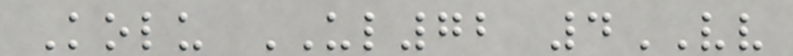Kolu UL72 4VV
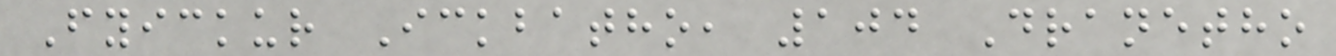Fyickur Ickbatho, 104 Dranetho
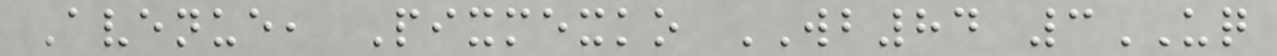Avenue, Pixmexko WB84 3UQ
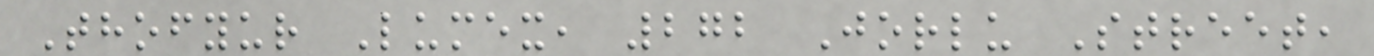Thofyur Lumex, 272 Jorlu Street,
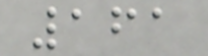161
